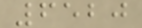6520
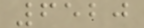6520
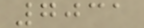7031
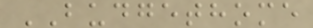BUDGETHOME
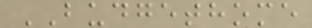BUDGETHOME
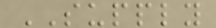SUPPLY
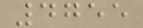4755
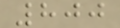800
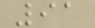91
